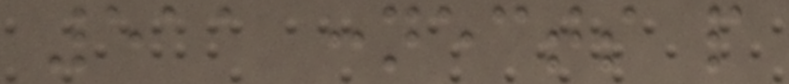511 connects people
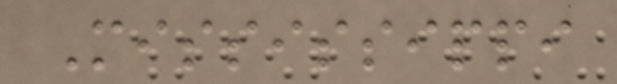Mississippi
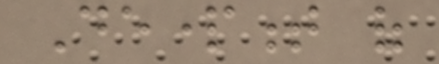Department of
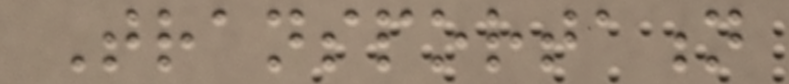Transportation
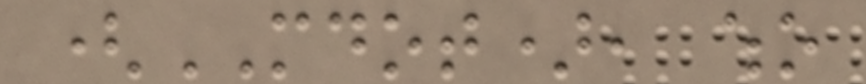(MDOT), who
